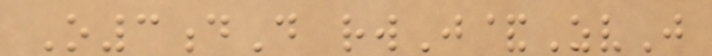O3dD rwJ&ZvJ
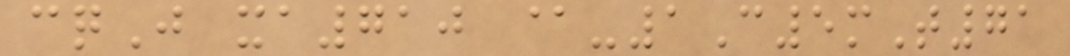cqJ xa710 @-1C5mT71
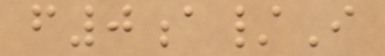f0a/I
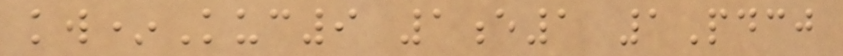kw*Kuc9 1e1 1Pdcj
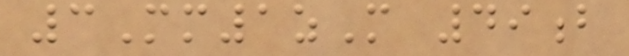3Mm1zM 49b
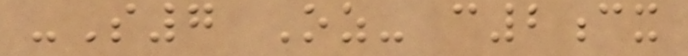-S7 Oz- c2cx
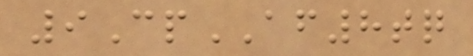9CpAF8tq
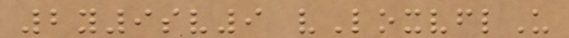2y9sv9 vLoxvflU
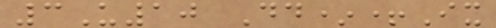3U10 Dd*+Ix
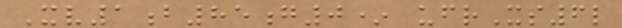Xv1b85g0* ufrXs6l
